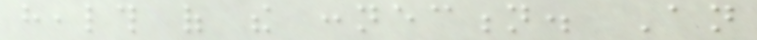health of the connection. An
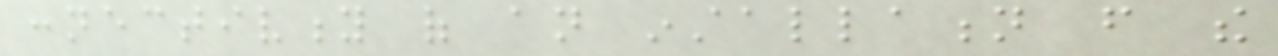connectivity of an installation from the
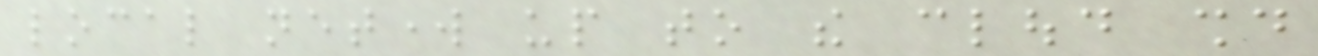local network up to the cloud should
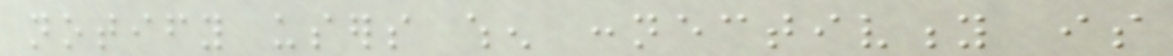notify users when connectivity is
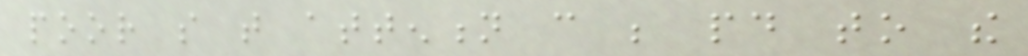poor so that attention can be paid to the
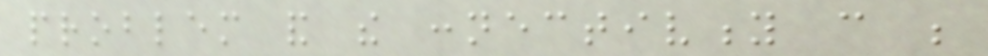problem and the connectivity can be
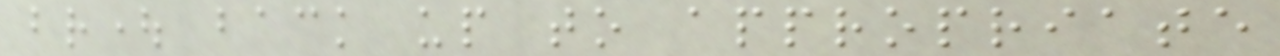brought back up to appropriate
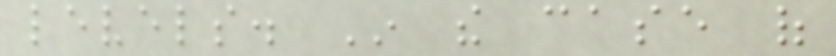levels. In the case of
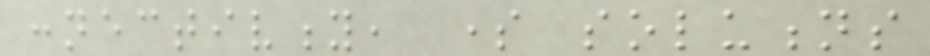connectivity, some solutions
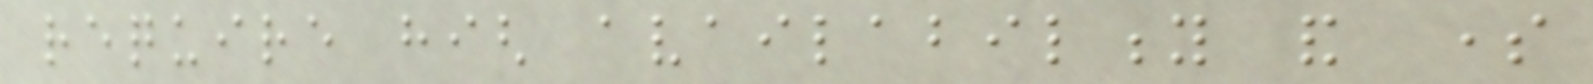require high availability and some
